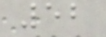52
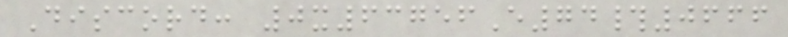Discord: 0x63756E74#0666
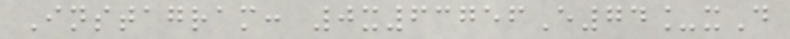Instagram: 0x63756E74_xD
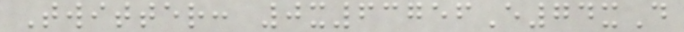Twitter: 0x63756E74xD
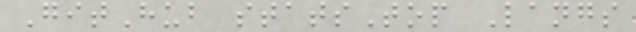GitHub statsTop Langs
